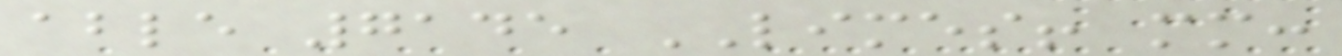able 7145 LIMES! mm:
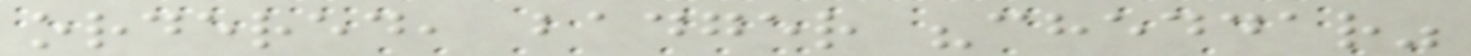ordered, badger "cheddar"
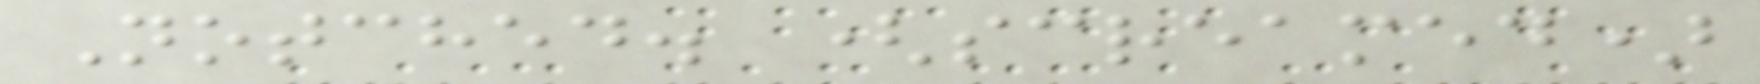Notched. (screamed)
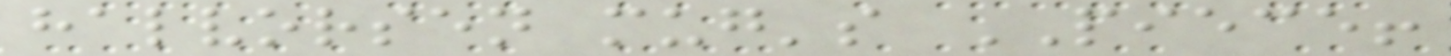halvorsen mug's PIECE!
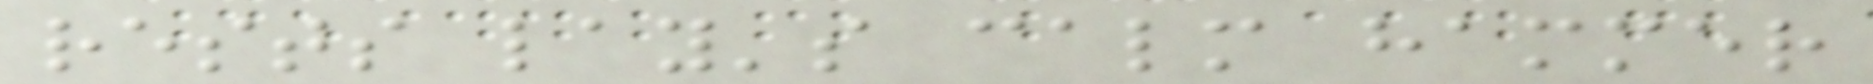rests lay's calm hammer
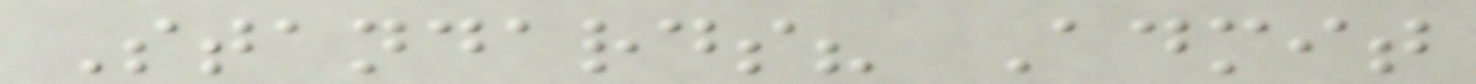Standards? Admit
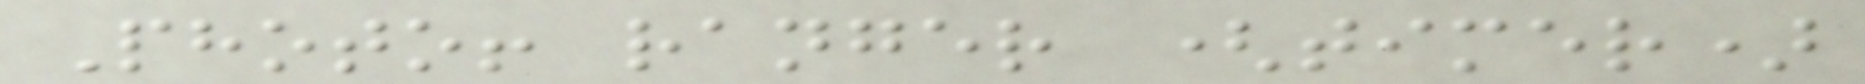Photo! ranger (timer)
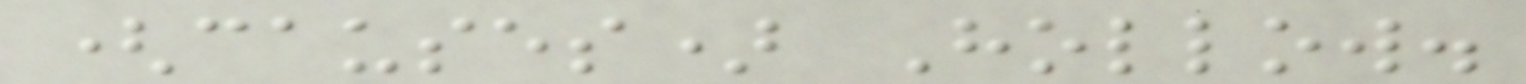(causes) Hollow.
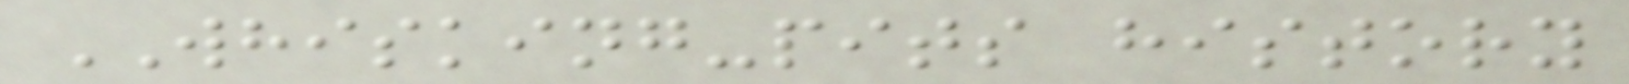WHISKING-pits history
